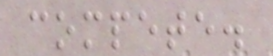compete.
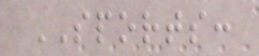SPORTS:
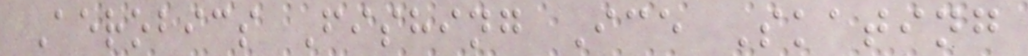Aerobics Fishing Ice Skating
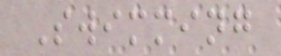Swimming
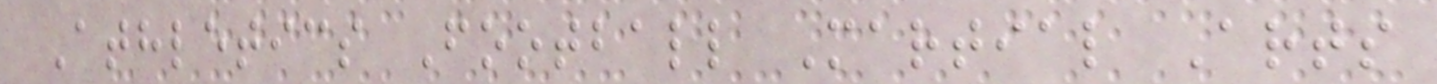Athletics Football Martial Arts
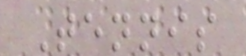Tennis
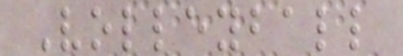Volleyball
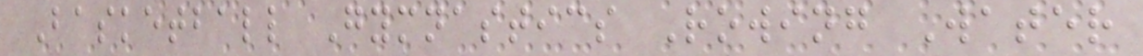Basketball Gymnastics Rowing Water
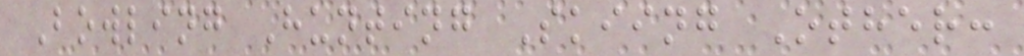Bowling Hunting Skiing Other:
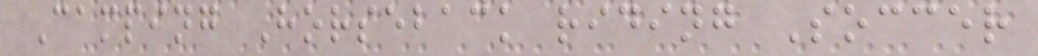Camping Horseback riding Soccer
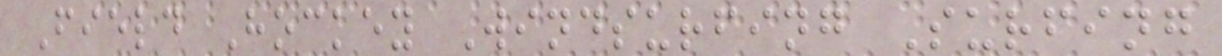Field Hockey Windsurfing Surfing
